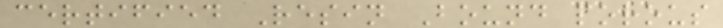certified Resin Bound porous
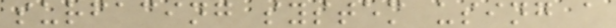surfacing system using a
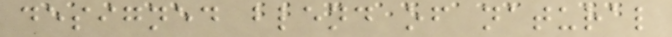designed blend of natural
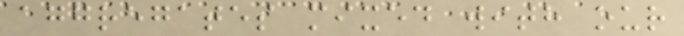aggregates mixed with our
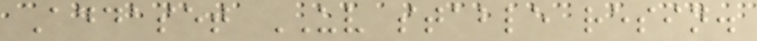Addaset UV stable resin.
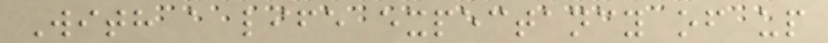With a life expectancy of up
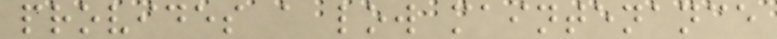provides a low maintenance
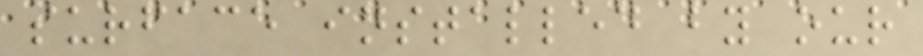surface installed by our
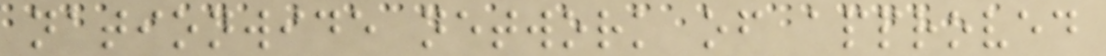nationwide network of approved
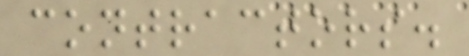contractors.
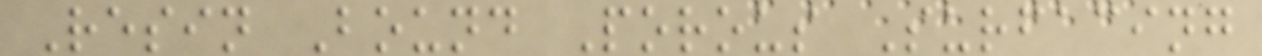Resin Bound Porous Surfacing
